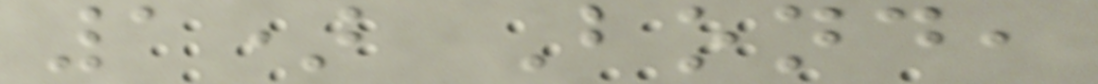1) Bond,
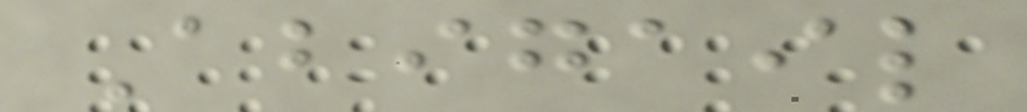Abigail
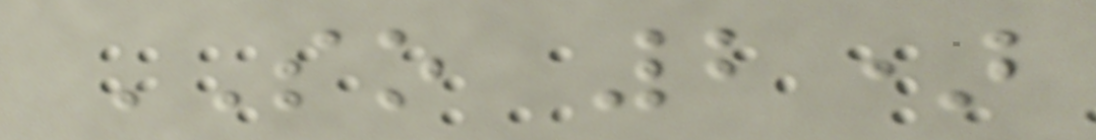SO 2)
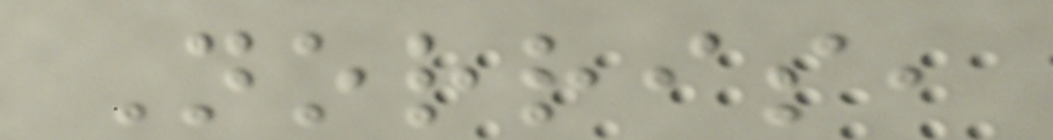Norris,
